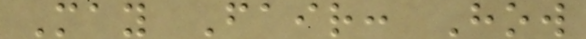May Fair: How
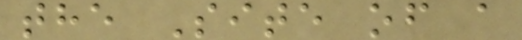the Site of a
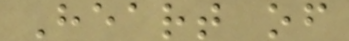Heart of
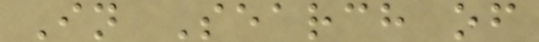In Search of
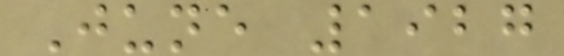June 1927
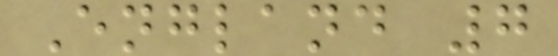England 7
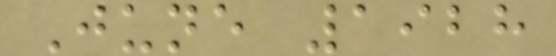June 1928
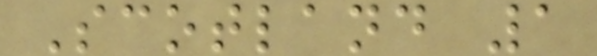Scotland 1
